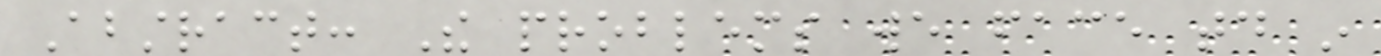Abstract: The problems we face today in
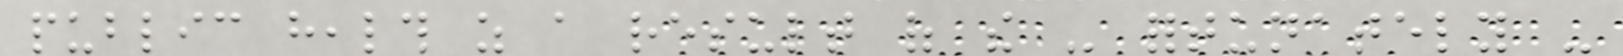public health as a result of the - fortunately -
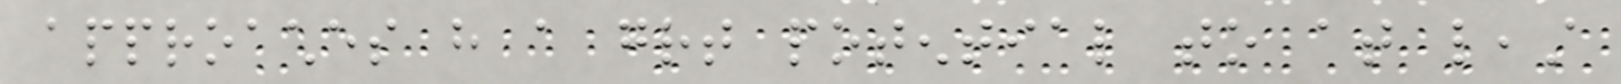approaches have a great potential to at least
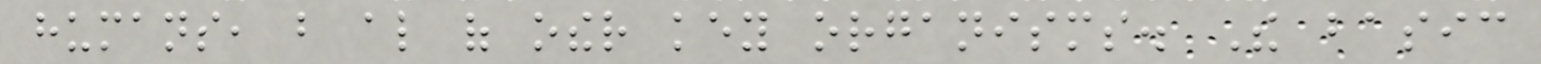humans, but also of other key organisms. The basic
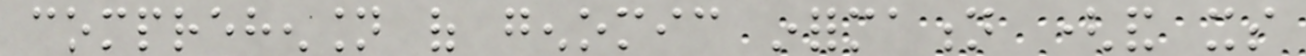comprehension of genomic information (and its
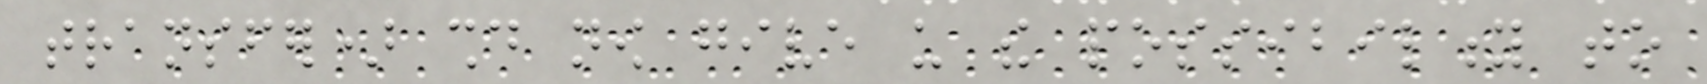transfer) should now give us the possibility to
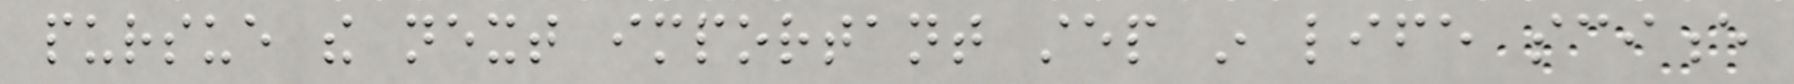pursue the next important step in life science
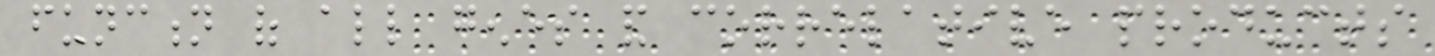function of all genes and correlative products
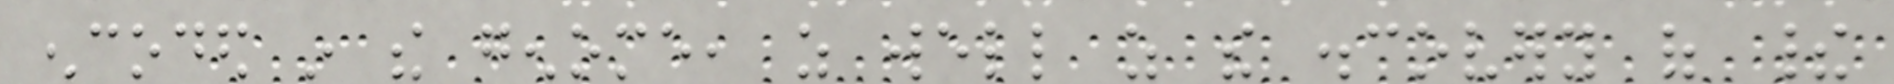encoded in the genome, as well as the discovery of their
